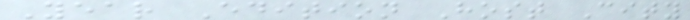Year Edition Host City
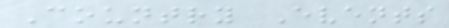Country Events
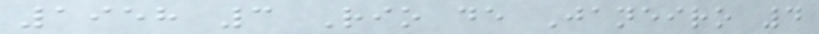1958 3 Rio de Janeiro 4
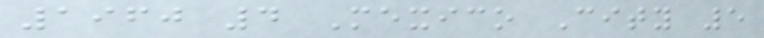1960 4 Mexico City 5
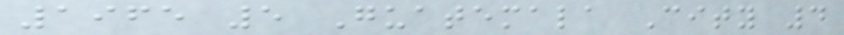1965 5 Guatemala City 4
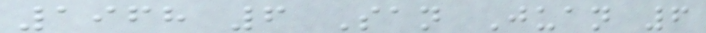1968 6 San Juan 6
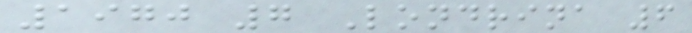1970 7 Londrina 6
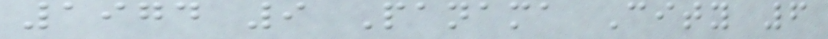1974 9 Panama City 6
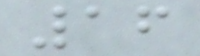16
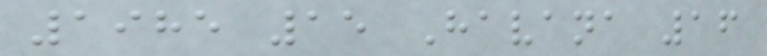1985 15 Havana 16
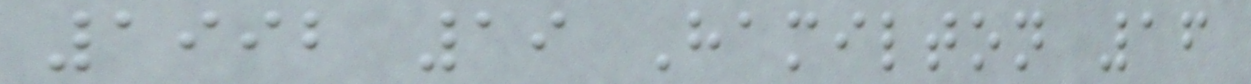1992 19 Hamilton 16
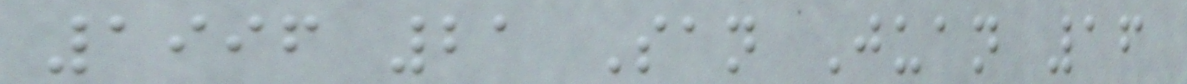1996 21 San Juan 16
